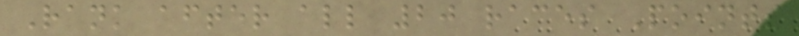Rank after all 20 races Points
